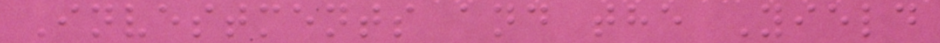Investments and the Yield
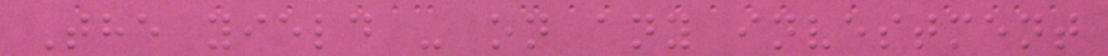The yield - on any investment
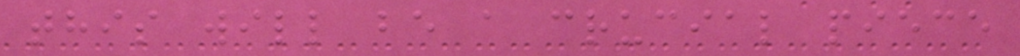this will be a crucial piece
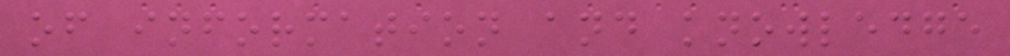of information and knowledge
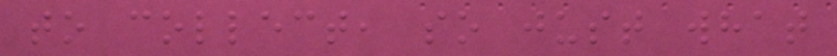to collect, so just what
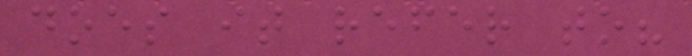does it refer to?
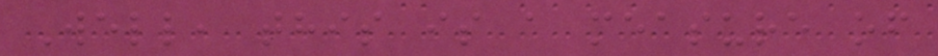Well, this is a measure of
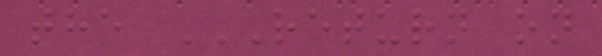the RETURN ON
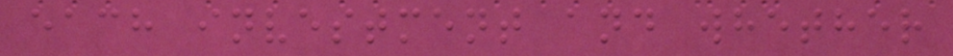each investment and whether
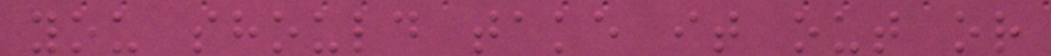you should take it out or
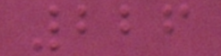226
